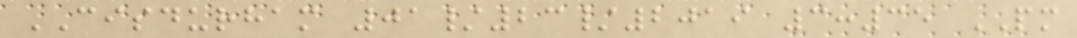CISDURHAM 01/23/2019 3:35 PM
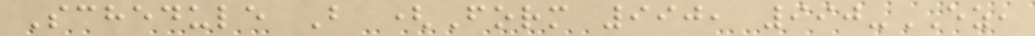Schedule B (Form 990, 990-EZ,
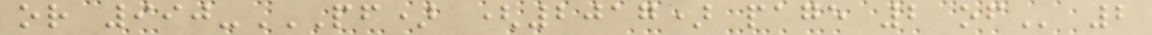or 990-PF) (2017) PAGE 2 OF 2
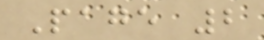Page 2
